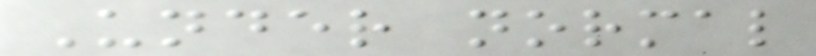Under normal
